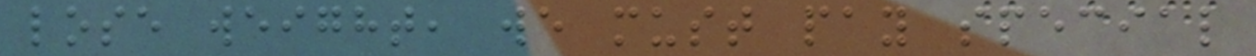lose weight, we must pay special
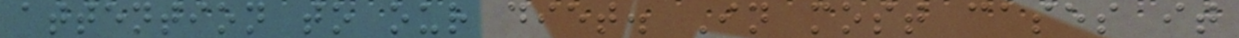attention to our diet. In most cases it
